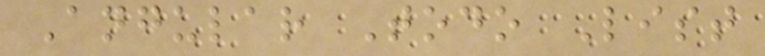Angular Todo List
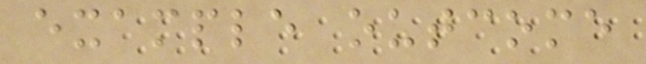example outcome
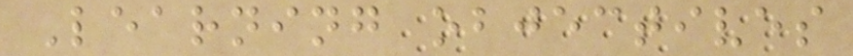Learning objectives
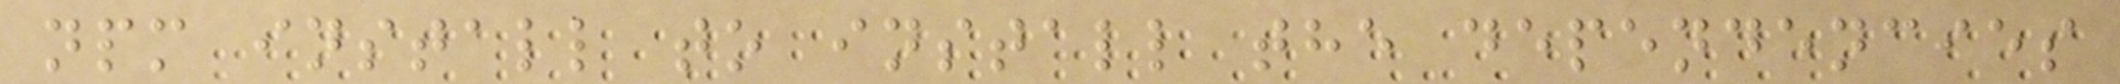npm install to install the dependencies
